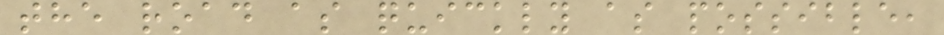the road as quickly as possible,
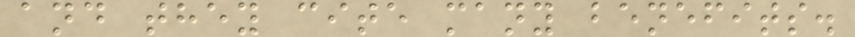and they cite many benefits.
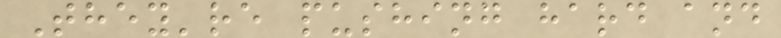They're pushing hard and
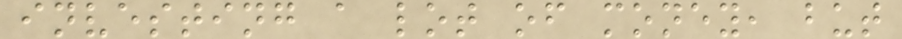investing a lot of money, but
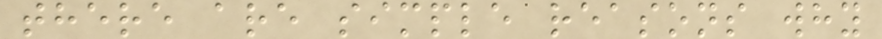there are simple reasons why
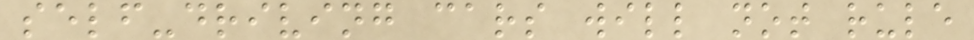self-driving cars will not rule
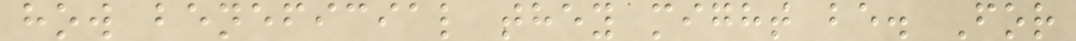how beneficial they might be. For
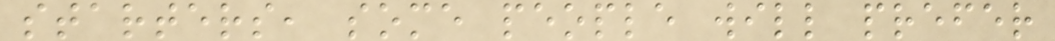starters, some people will prefer
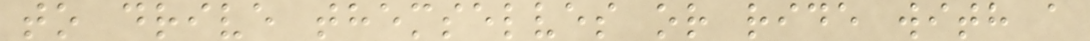to drive themselves or ride with a
